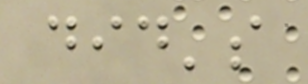did's
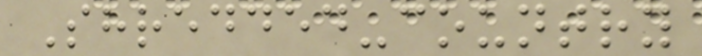Shredded-country
